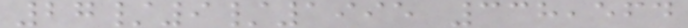27/9/1995 338,564
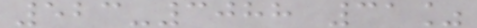523-3088 31%
